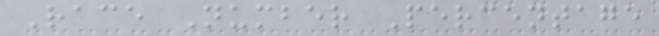Race Number Percentage
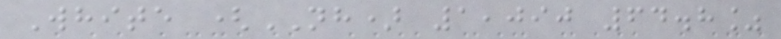White (NH) 1,090 64.8%
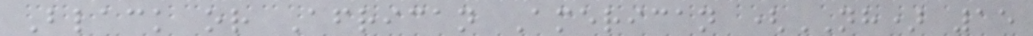Black or African American (NH) 15
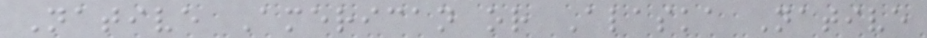Native American or Alaska Native
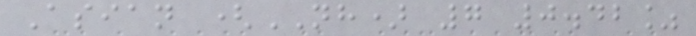Asian (NH) 7 0.42%
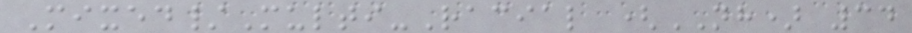Mixed/Multi-Racial (NH) 34
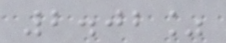2.02%
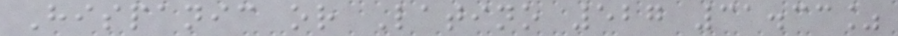Hispanic or Latino 527 31.33%
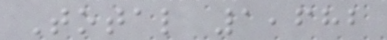Total 1,682
